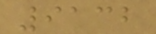9132
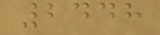2448
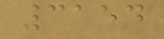3154
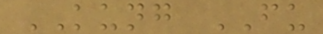KUNG FU
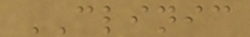CLINIC
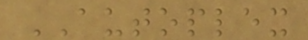AUTOPLEX
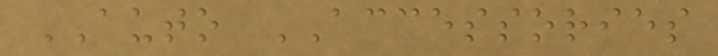AUTO ACCESSORIES
